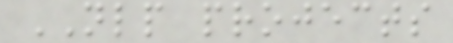NLP projects
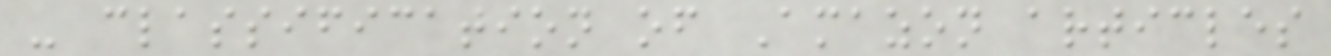- classification of Amazon articles
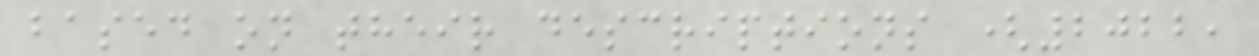based on their descriptions (2022,
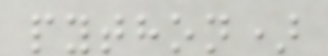python)
